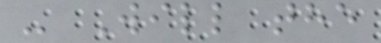- Will the
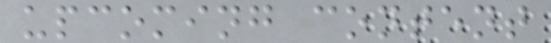upcoming content
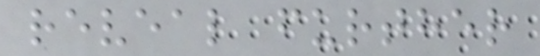reveal further
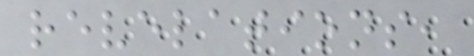revelations,
